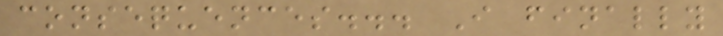consequences... I finally
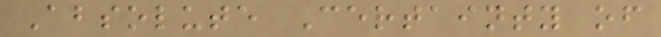Absolute Certainty of
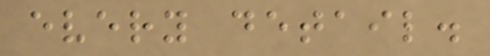every detail.
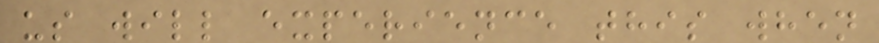us will experience this when
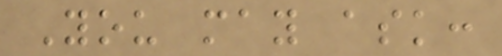You may ask:
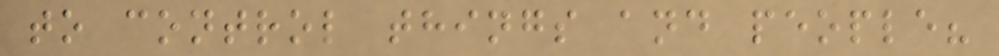to control things and people?
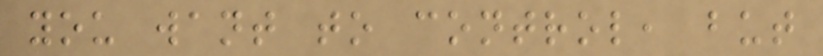you want to control, but
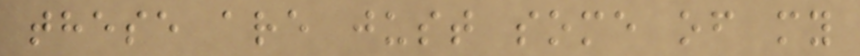these are just some of my
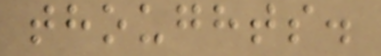thoughts.
